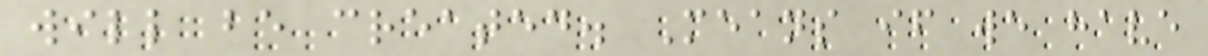will be created. Means if we have
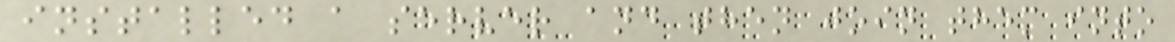installed a server and then join them into
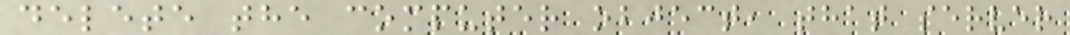delete the computer object, that server
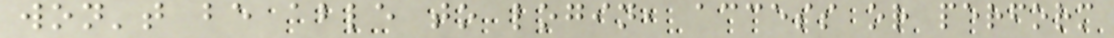won't be able to login, access or perform
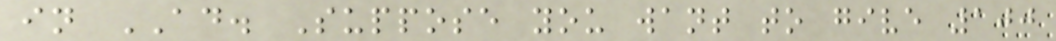in AD. Suppose you want to give 100
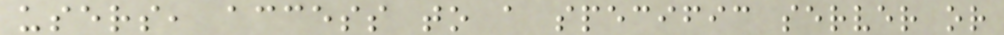users, access to a specific server or
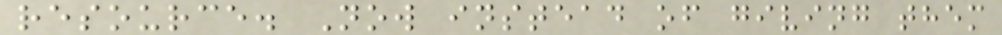resource. Now instead of giving them
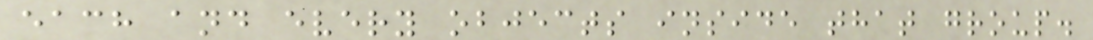each and every objects inside that group.
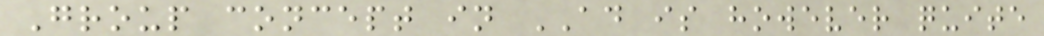Group concept in AD is however quite
